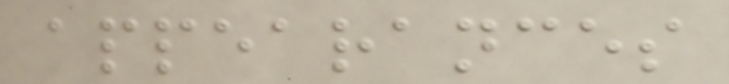appearances
